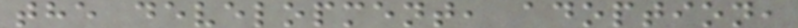the development, adoption,
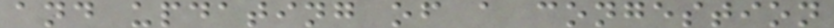and updating of a congestion
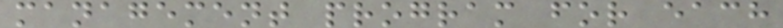management program for each
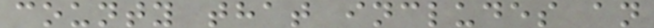county that includes an
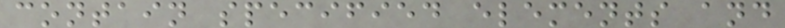contain specified elements and
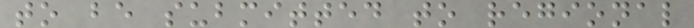to be submitted to regional
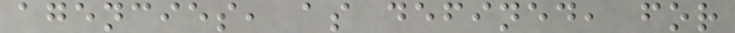agencies, as defined, for
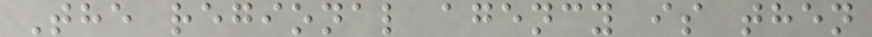The regional agency is then
